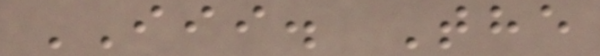III. The
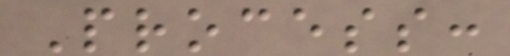Process:
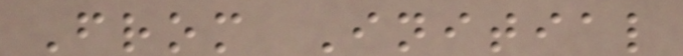From Initial
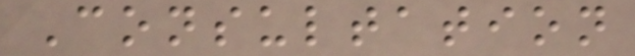Consultation
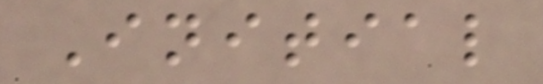Initial
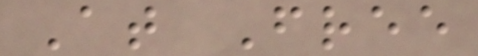At Free
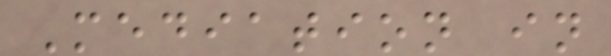Mediation in
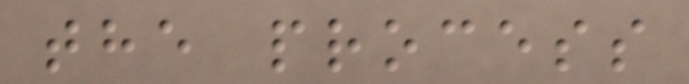the process
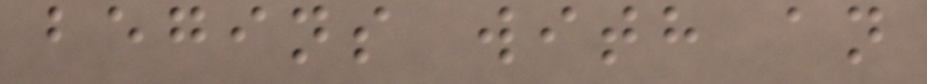begins with an
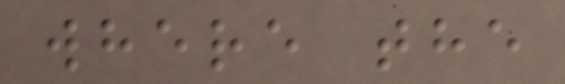where the
